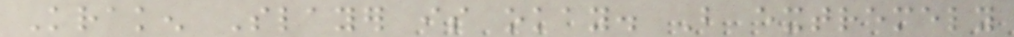Kraken Slayer is okay. But extremely
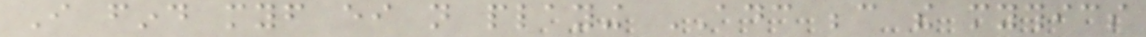I find myself either not playing ADC because the mythics
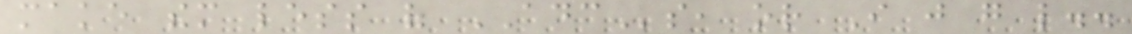make them less of ADCs, or I just go like..
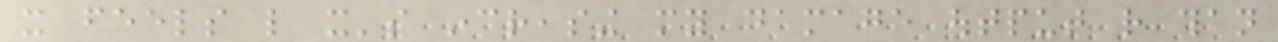it feels like it's increasing my damage output rather than
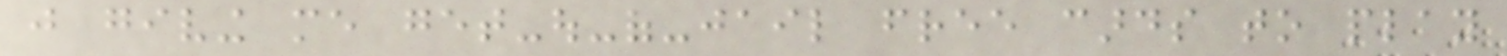just giving me get-out-of-jail free cards to play
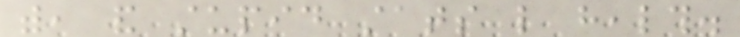with, and stupid stats like health.
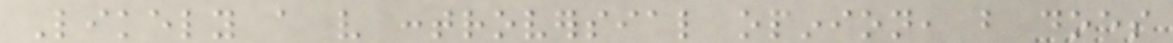Likely a very controversial opinion, but does
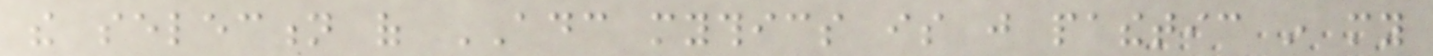the selection of ADC mythics is just pathetic in my
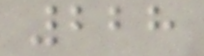228
